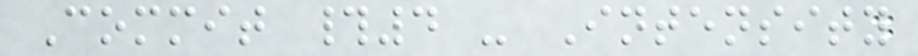Commit #4 - Intensity
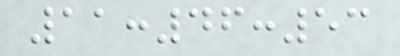11:46:53
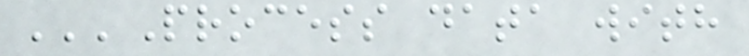'''Process data with
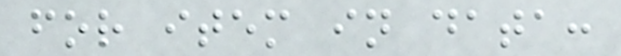for item in data:
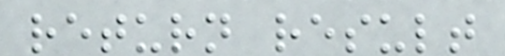return result
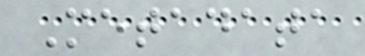Metadata
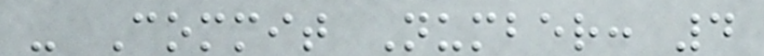- Commit Number: 4
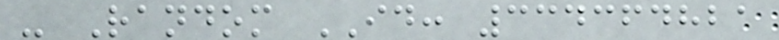- Random ID: 334364821
